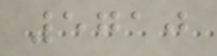5710
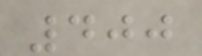400
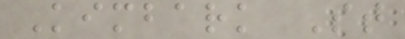Kimbark St
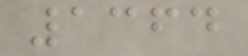1364
